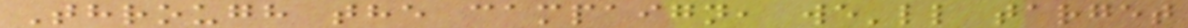Through the campaign, we'll target
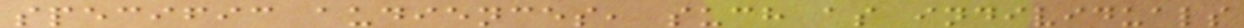specific audiences, such as individuals
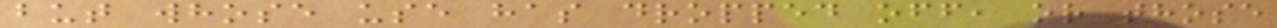but whose use has dropped off, or those
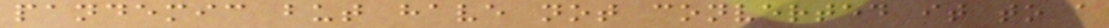pandemic but have not converted it to a
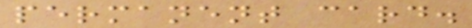permanent card.
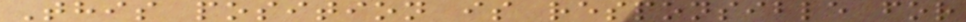This position is responsible for
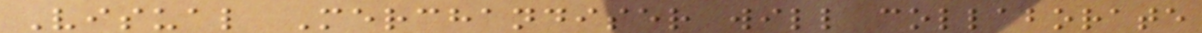Visual Merchandiser will collaborate
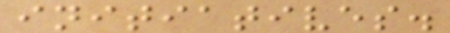initiatives.
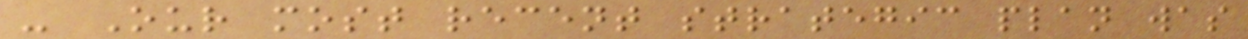- Our most recent strategic plan was
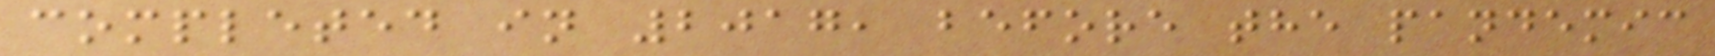completed in 2017, before the pandemic
